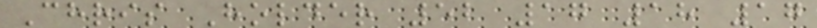Chris Holder 52 17 18 17
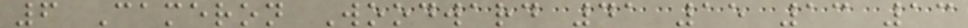6 Cameron Woodward 41 15 13 13
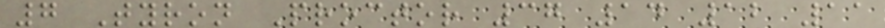7 Tyron Proctor 37 14 12 11
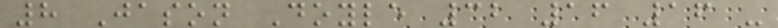8 Jason Doyle 32 16 16 -
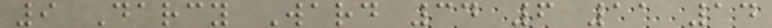9 Darcy Ward 34 6 11 14
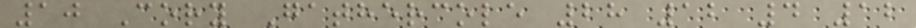10 Cory Gathercole 28 12 4 12
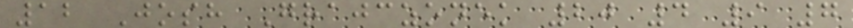12 Josh Grajczonek 20 4 9 7
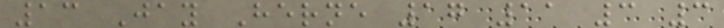13 Jay Herne 17 11 3 3
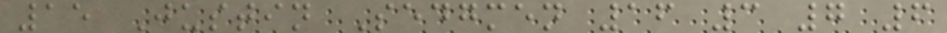15 Justin Sedgmen 16 3 7 6
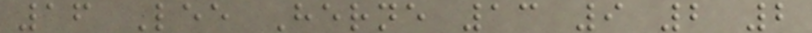16 Lee Herne 13 9 2 2
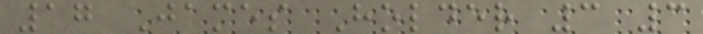17 James Holder 3 3
